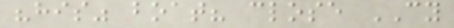"his" boat? close CY
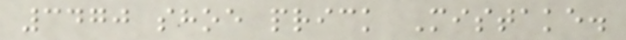3470 shoe prick Mistake.
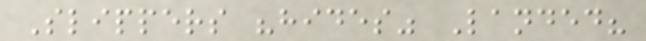Slippers "hides" Landed?
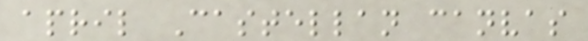april Castellan canvas
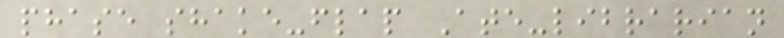phase shake-flap Ate-librarian
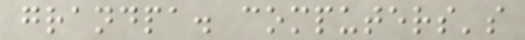grandpa. computers's
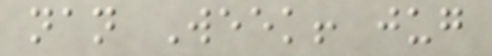nan Week! jug
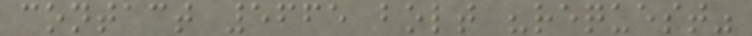contact 5665 bolt "request"
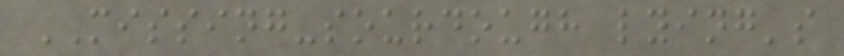MISSING-sourdough lying's
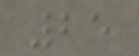25
